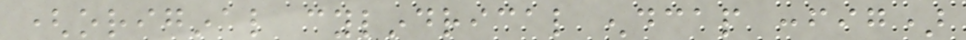(original cylindrical endcap config)
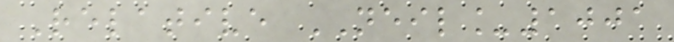Relative NEIL_1001
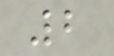2
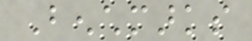Benchmarks
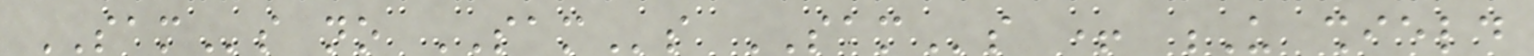SAMs no SAMs SAMs + U shield
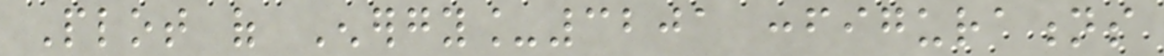Plot of Energy_3201 configurations
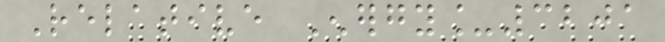Relative Energy_3201
